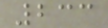233
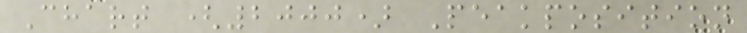Chart (2000) Peakposition
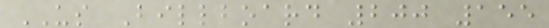US Billboard 200 155
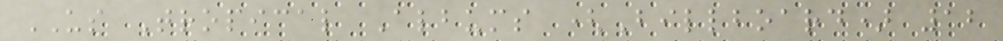US Tropical Albums (Billboard) 12
